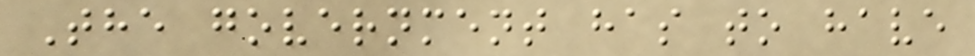The government has to have
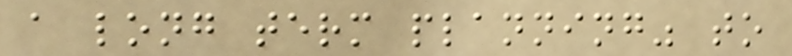a long term planning" to
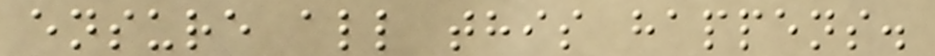ensure all this happens.
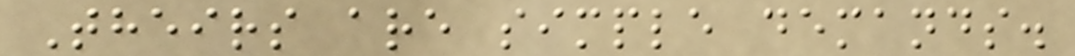Theirs are simple demands.
